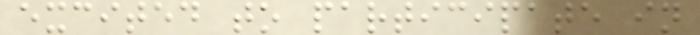excited to participate in
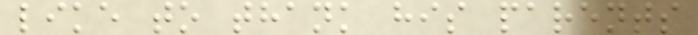like to thank his parents
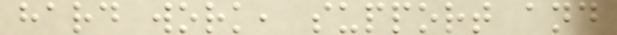hard work, support and
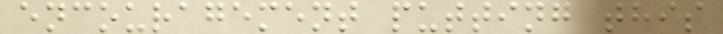encouragement putting this
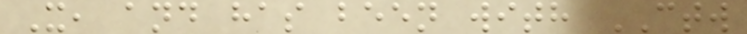X, and has been with CTW
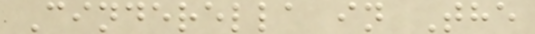Cinderella in The
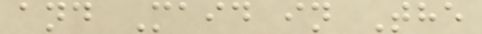and Maid in The
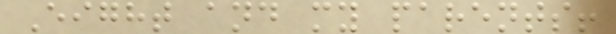Eight and my parents!
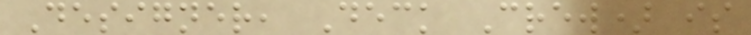Designer, Deck Crew) is
